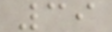39
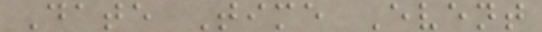Date Time Event
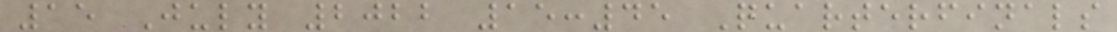15 July 2022 15:45 Quarterfinals
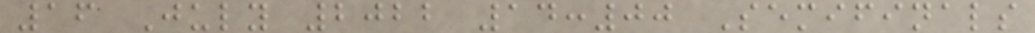16 July 2022 14:00 Semifinals
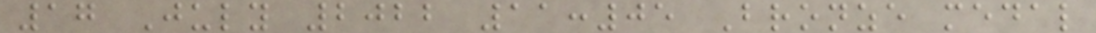17 July 2022 11:05 Bronze medal
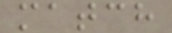match
